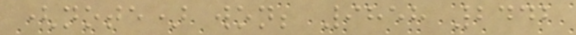(note) won; 9858 2442
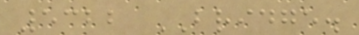5322 BRIDGE.
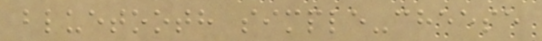bluetooth simple-cheese
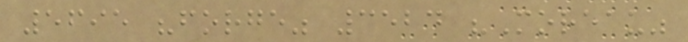5695 "forge" 3524 "Moreau"
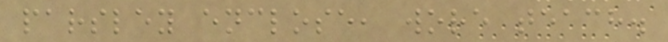parsley enclose, wore teach.
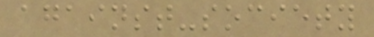against-society
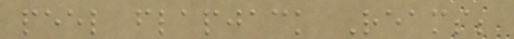peel flapjack Reams;
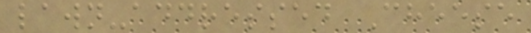lawn-addressed Cheese
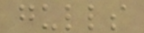gulls
